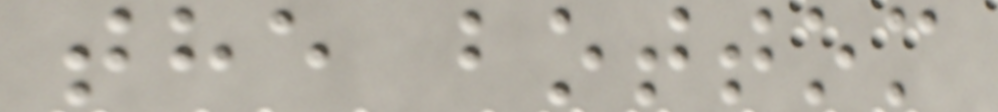the bottom
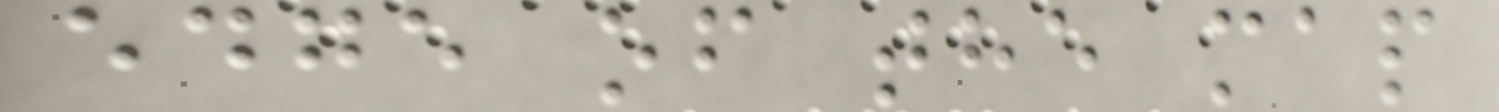edge of the map
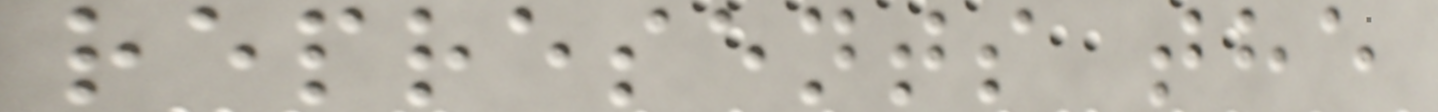represents the
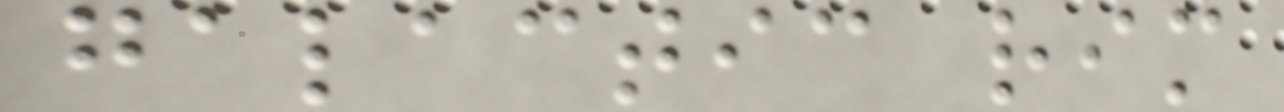galactic rim
